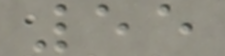55
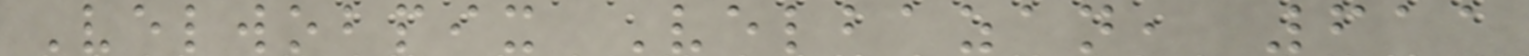Velwobpix Velbazan, 611
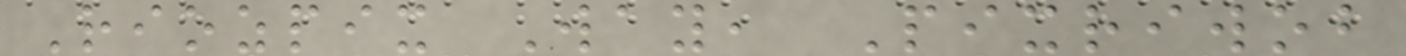Riozpix Way, Pixriwob
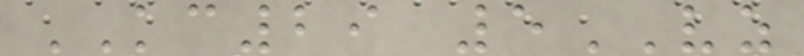KC29 5VZ
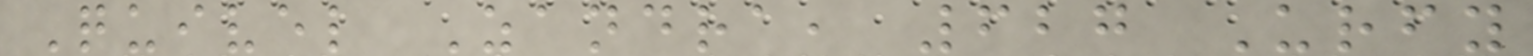Quivel Zandra, 627 Urfy
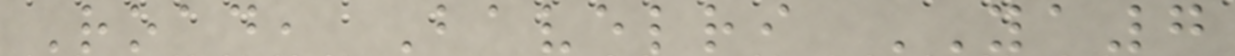Road, Bavelri YA7
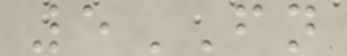5FN
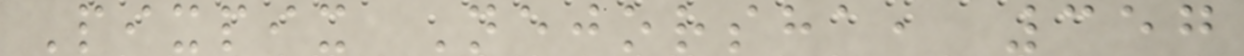Pixpix Nejorsha, 357
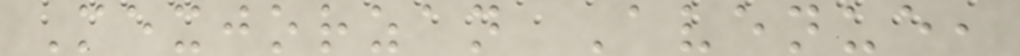Mexjorzan Avenue,
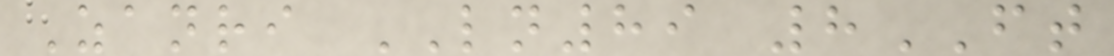Zanri LN89 8FT
